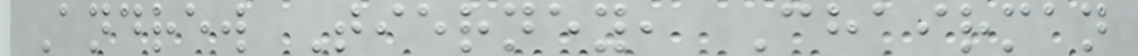Andrew Tierney, Chairman
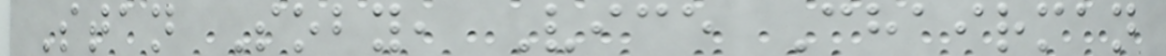Stan Soby, Vice Chairman
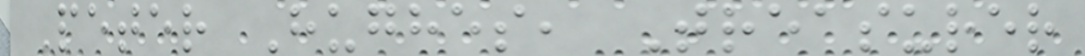Peter Hughes, Treasurer
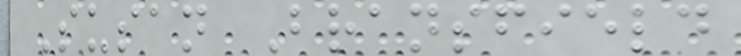Susan Bransfield
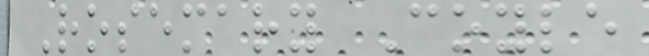Rosemary Coyle
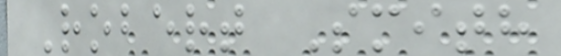Robert Smith
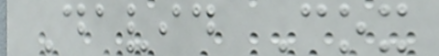David Cox
